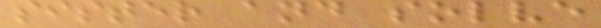sister and solve
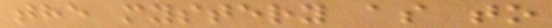the mystery as to
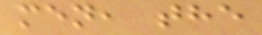men, the
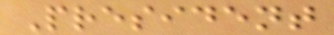President
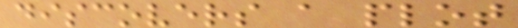discovers a plot
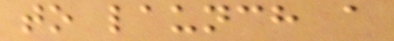to launch a
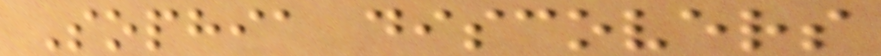Sophia discovers
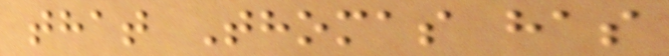that Thomas has
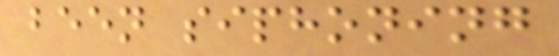been siphoning
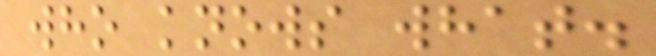who knows what.
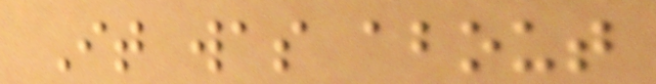It was about
